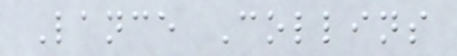Lance Collins
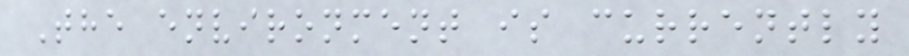The environment is currently
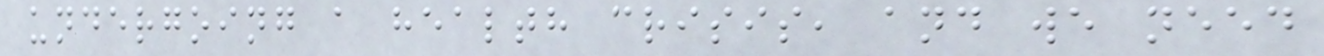undergoing a health crisis, and we need
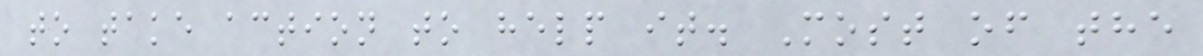to take action to help it. Most of the
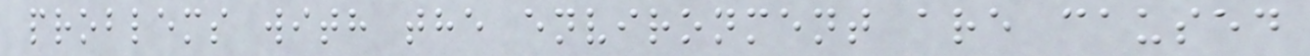problems with the environment are caused
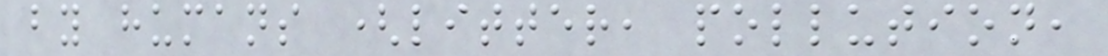by humans (litter, pollution,
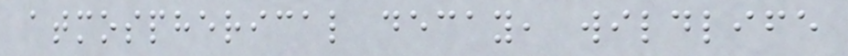atmospherical decay, wildlife
